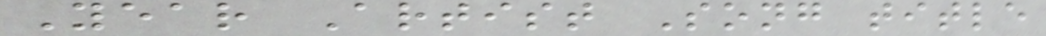Year Artist Song title
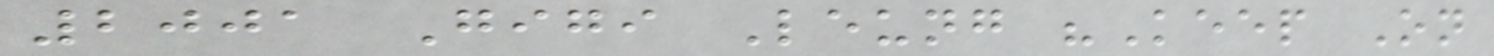2001 Gigi Leung "Keep On
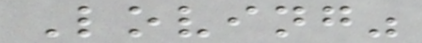Loving"
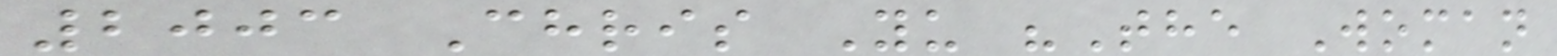2003 Chris Yu "The Woman
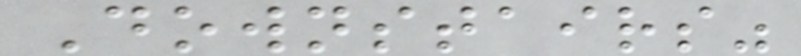Downstairs"
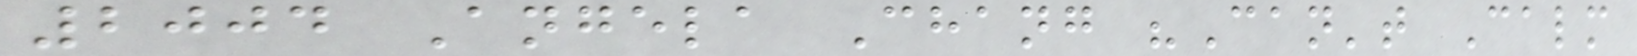2004 Angela Chang "Can't Calm
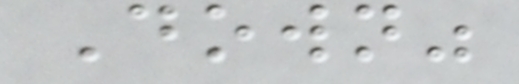Down"
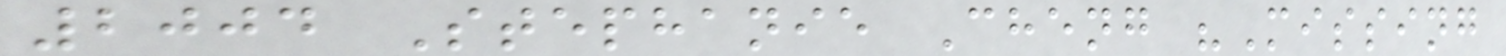2004 Stephanie Cheng "Missing
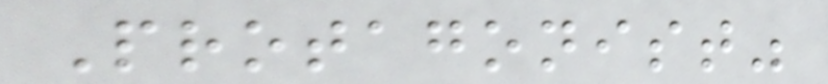Protagonist"
